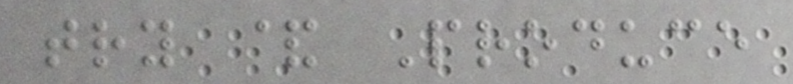try & Produce
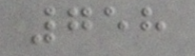758
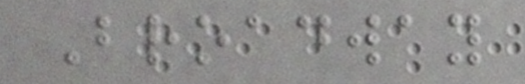Broadway
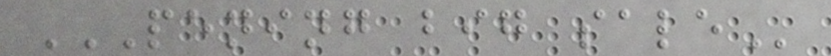PENING BIG SALE
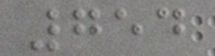754
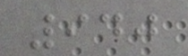940
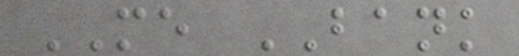ME BANK
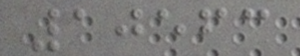10563
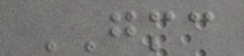GMC
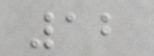12
